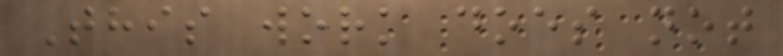This work does not
